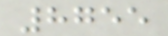8755
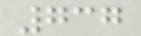737
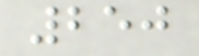250
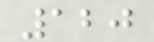120
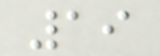19
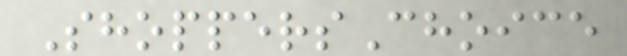ShoppersChoice
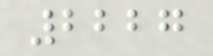2227
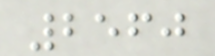2560
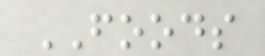FOODS
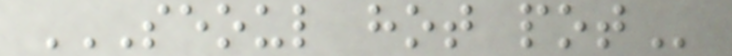SEOUL HOT POT
